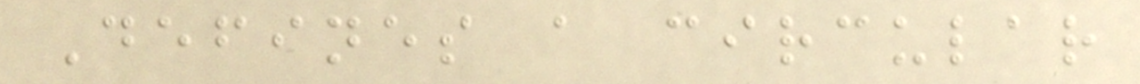Defines a circular
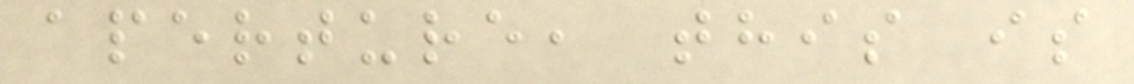aperture, this is
